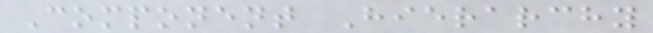Component Hierarchy
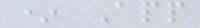* App
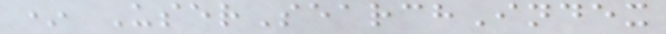* UserSearchIndex
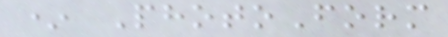* PhotoForm
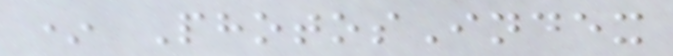* PhotosIndex
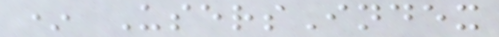* UsersIndex
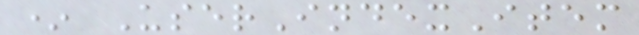* UserIndexItem
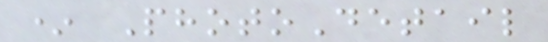* PhotoDetail
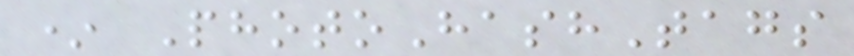* PhotoHashTags
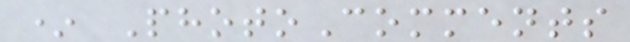* PhotoComments
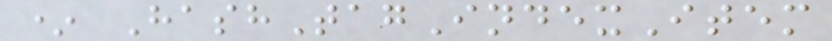* HashTagIndexItem
